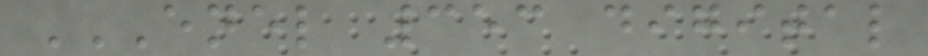ENEL 353 DIGITAL
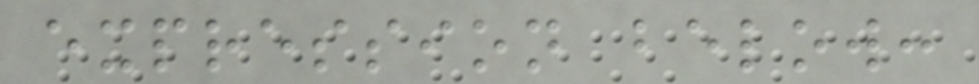expression below:
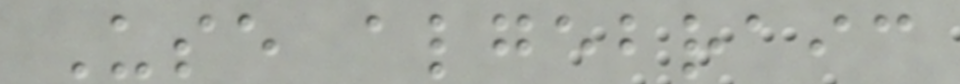Use algebraic
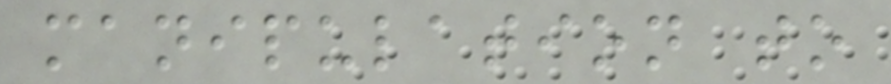manipulation to
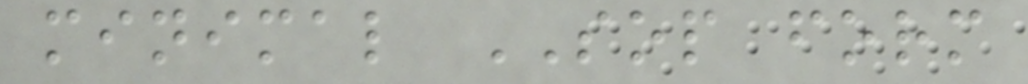minimal SOP form
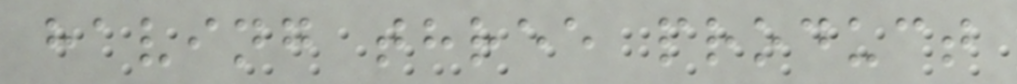having three product
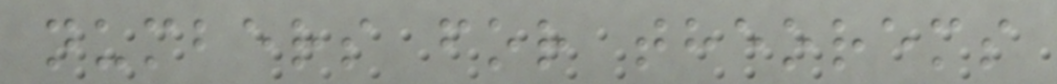numbers for theorems
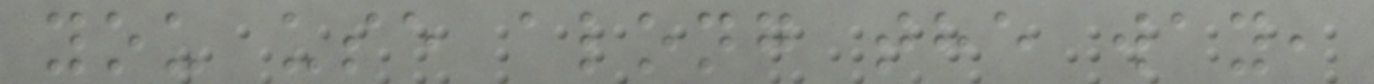you use along the way,
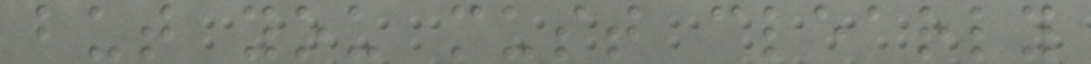but you must clearly
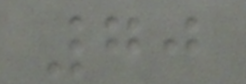70
